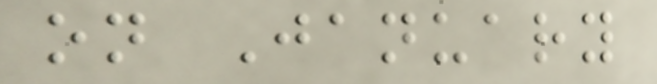on January
